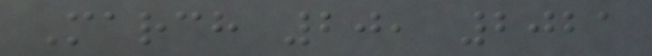March 20, 2021
